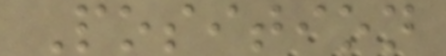Position
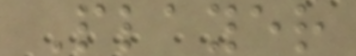Player
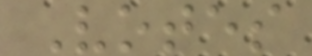Votes
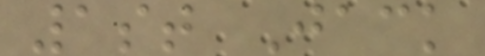1st Jack
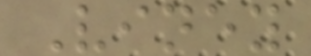Viney
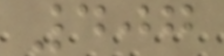407
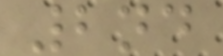2nd
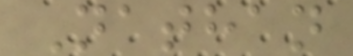Nathan
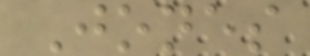Jones
